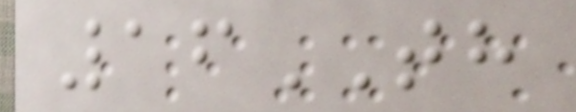16TH
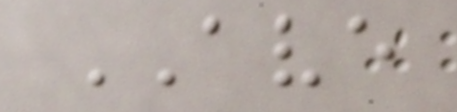AVE
